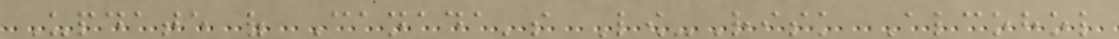Update of Canada's Low-Risk Alcohol
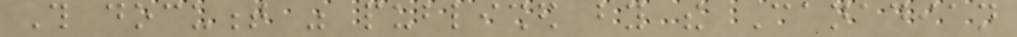This document was published by the Canadian
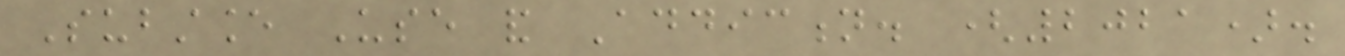Substance Use and Addiction. (2021).
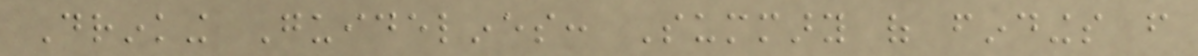Drinking Guidelines: Summary of findings from
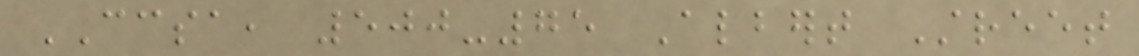CCSA, 500-75 Albert Street
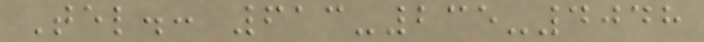Tel.: 613-235-4048
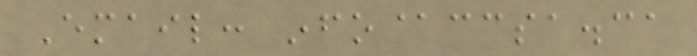Email: info@ccsa.ca
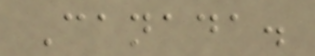Canada.
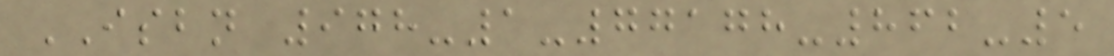ISBN 978-1-77178-862-5
